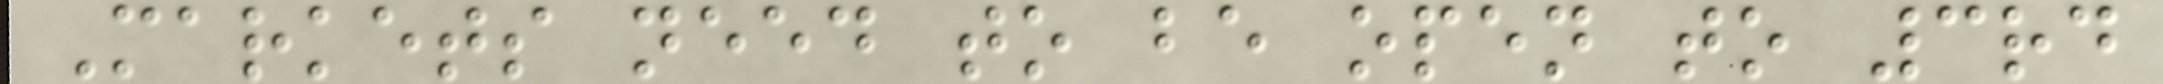Markets need to be open to 3rd
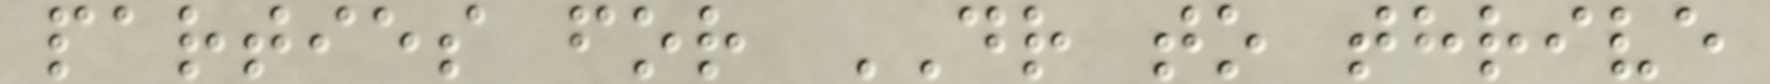parties for DR to thrive
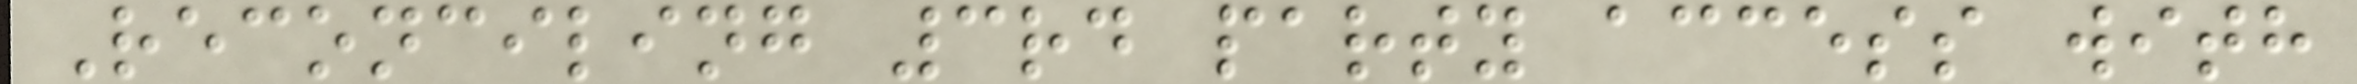Reconciling 3rd party access with
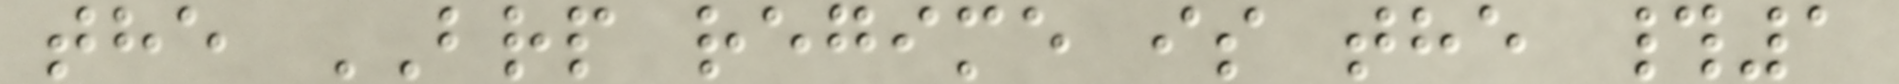the BRP regime is the #1
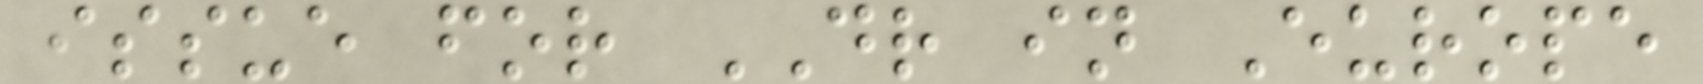issue for DR in Europe
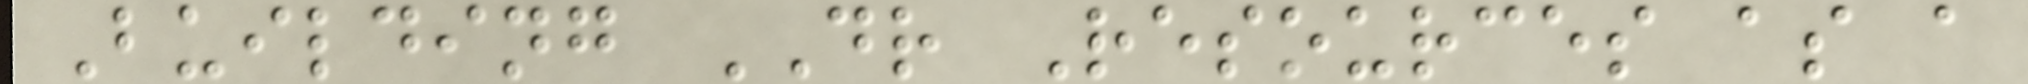Building DR Resources as a
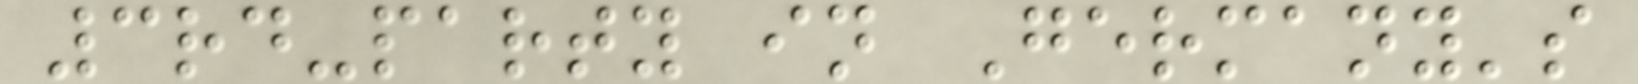3rd-party in Germany's
